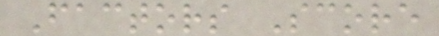Factors Score
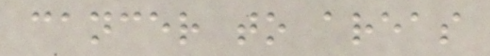cancer to areas
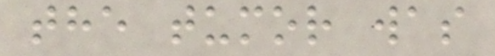the tumor was
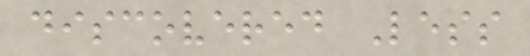discovered Less
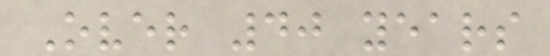Over 40 years
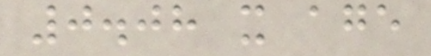0.08 x age
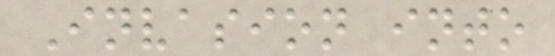Invasion into
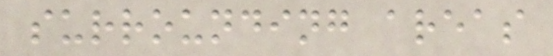surrounding areas
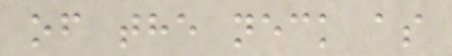of the neck as
